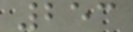253
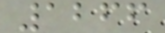1266
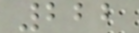222
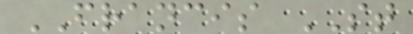FRANCIS ST
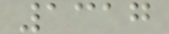1317
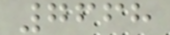7668
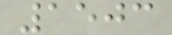1503
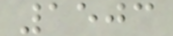1503
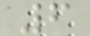6
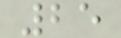25
